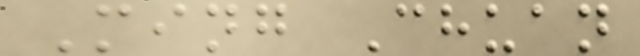Ming Chuan
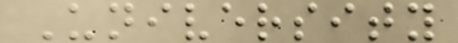University
